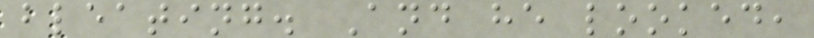bleating. And he looked,
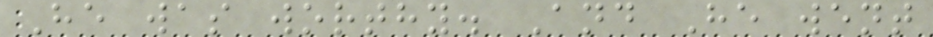He was worthy. And He went
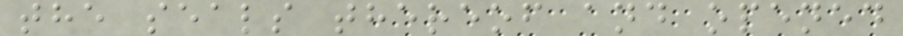the seals thereof and opened
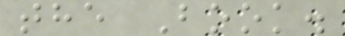the Book.
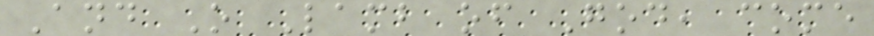And O Lamb of God, come
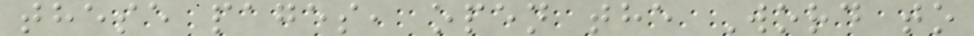these pages, open the Word to
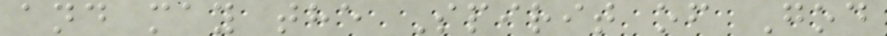and may the Spirit of God
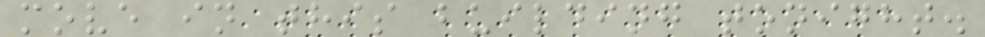move in this building tonight.
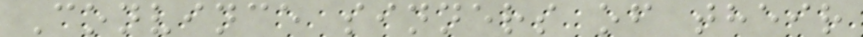Convince sinners of their
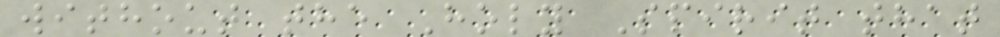without the Holy Spirit that
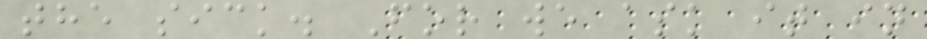the sick. For we ask it in
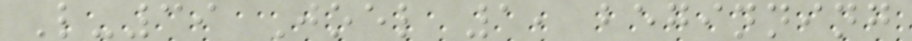L-39 Joel 1, beginning
